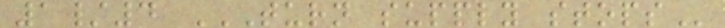1/4 TURN SUPPLY STOPS
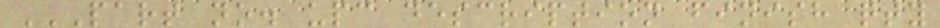PART NO. UPC DESCRIPTION FINISH QTY
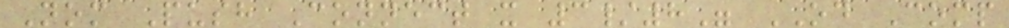Nom Push Connect x 3/8" OD Comp
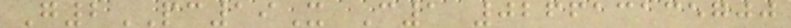G2PC19X C1 026613135700
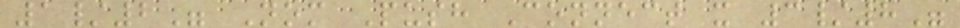1/2" Nom Push Connect x 3/8"
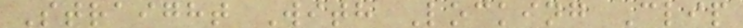Straight With Locking Clip
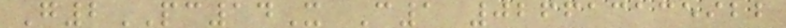G2PC14X C1 026613135922
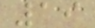19
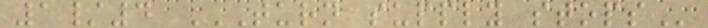1/4 TURN SUPPLY STOPS
